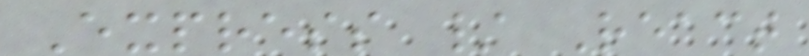Express / React
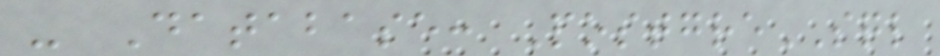- Database: PostgreSQL
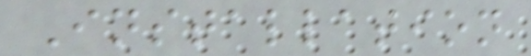Installation
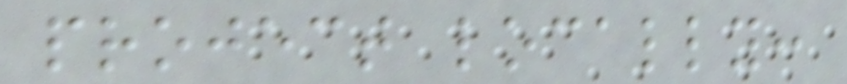project locally:
